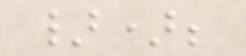});
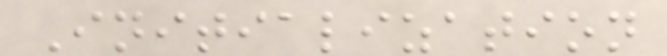Initialization
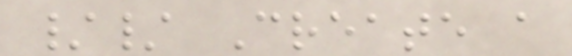// Create a
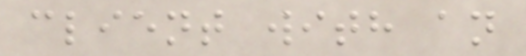client with an
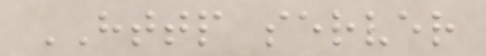HTTP server
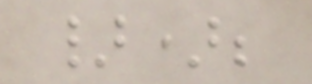});
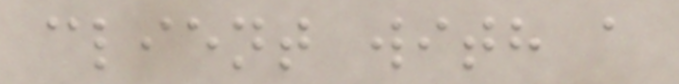client with a
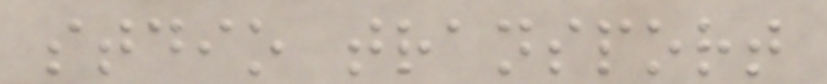stdio transport
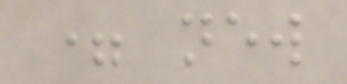= new
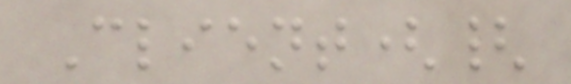Client({
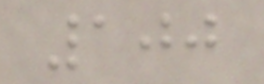100
